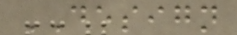DESIGN
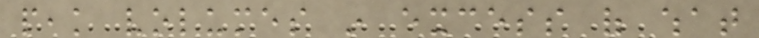peak volumes in excess of what
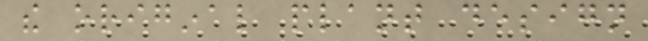the original plant design
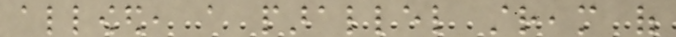allowed, a parallel stream of
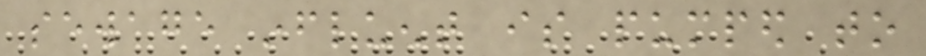sewage influent is pumped to
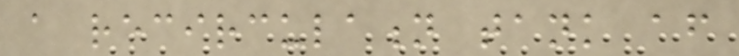a recirculation tank after
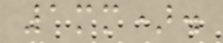1mm).
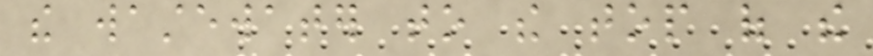the wastewater to the top of the
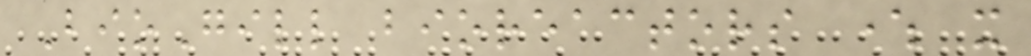BioGill bioreactors where it
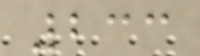233
